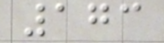173
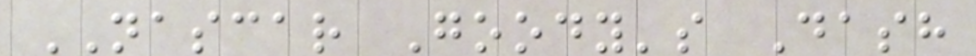NASCAR Goody's Dash
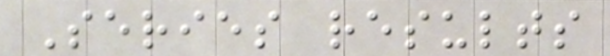Series results
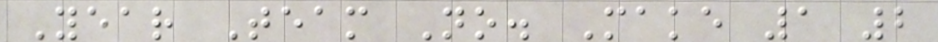Year Team No. Make 1 2
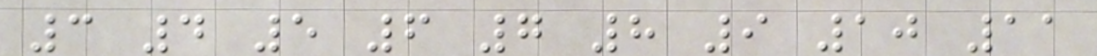3 4 5 6 7 8 9 10 11
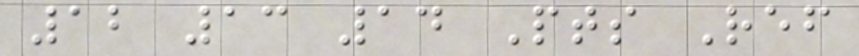12 13 14 Pts Ref
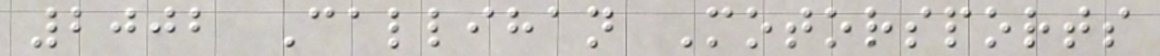2002 Callihan Motorsports
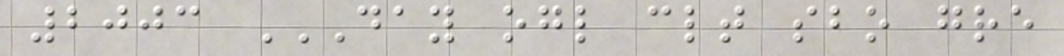2003 DAY OGL CLT SBO GRE
